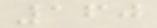160
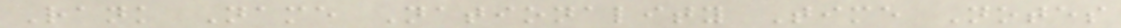Rank Name Nationality Time Notes
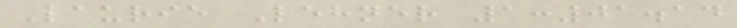Laurie Lehner 1:01.14
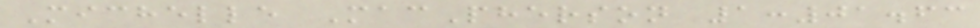Michelle MacPherson 1:01.63
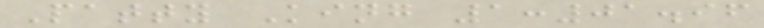Patty King 1:01.96
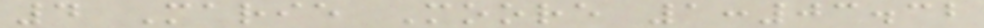4 Marie Moore 1:03.32
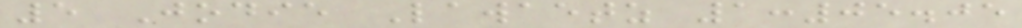5 Jodie Lawaetz 1:05.05
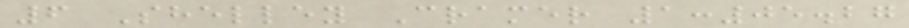6 Shelley Cramer 1:05.27
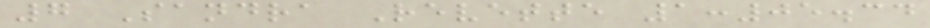7 Sandra Revette 1:05.34
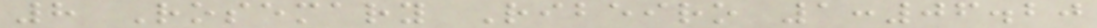8 Rosemary Ribeiro 1:06.20
